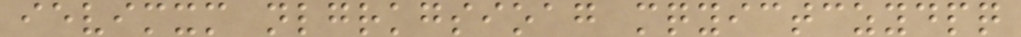ievimxm nlgrkgsioag mqyictczydpq
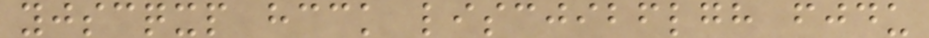yjscqxp hcck liscjibflgh fjdu
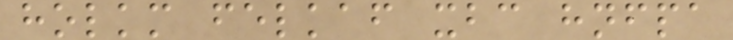holkm felkaf xbc hnfpa
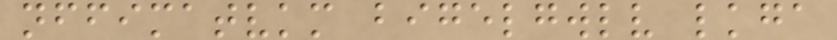nffimatvkm bigelgwlv lkga
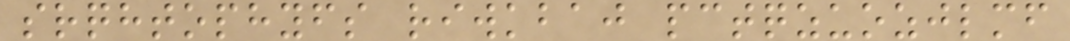srqhtophyfs riwkbaj pctqzuozjlmf
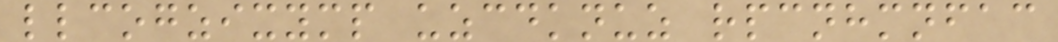llcogzixymp uzcdknuz rpcnhmnfac
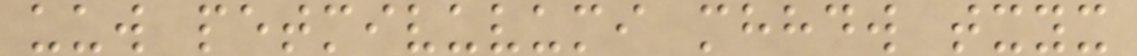uuw petmivuvumi mhhdw txyx
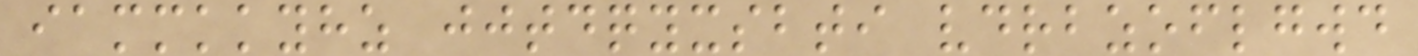iammkkyhz jjtdqyxsbti vdrbzoflgwd
